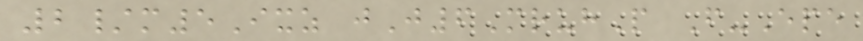2/m5Ixz jJ6MruhP F-Epe
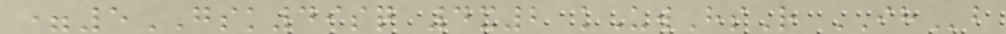=5GSK49sq 4x2 kUwHsR IHb
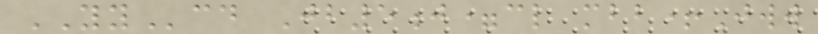YYcd Jb5j=cl mbb+Jww
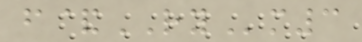f&RYm3
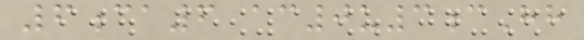6ca6 ac0u3cHh
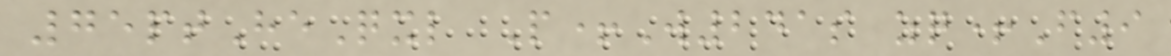75ptHeQxl P+W241s zq+F9
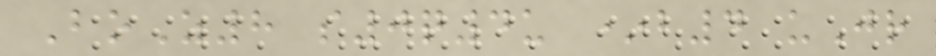BoZ8 s0q4u *b4 uJr
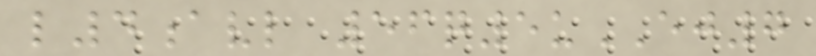l4avl 56q5uEJ7
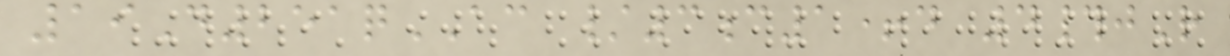19D251qAC /3c1+d 4#jR
